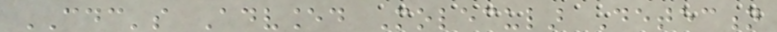CDC's Advanced Molecular Detection
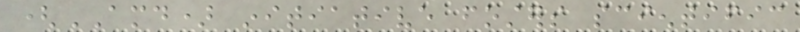(AMD) initiative fosters scientific
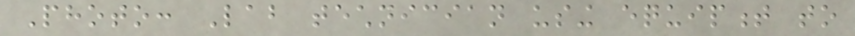Photo: Lab technician using equipment to
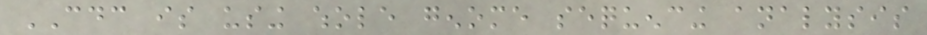CDC is using whole genome sequencing analysis
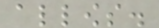allows.
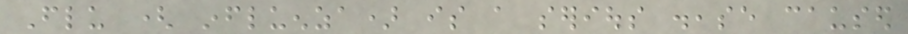Flu ( influenza) is a serious disease caused
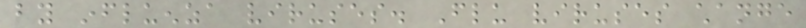by influenza viruses. Flu viruses change
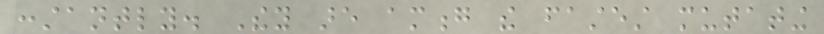constantly. They are among the fastest mutating
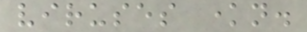viruses known.
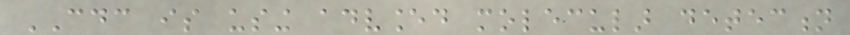CDC is using advanced molecular detection
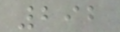292
